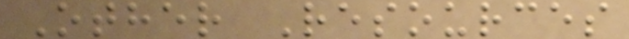Other Resources
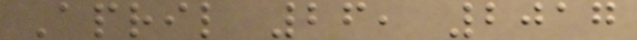April 26, 2017
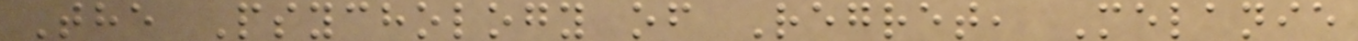The Psychology of Regret, Melanie
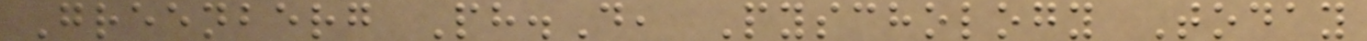Greenberg Ph.D, Pyschology Today
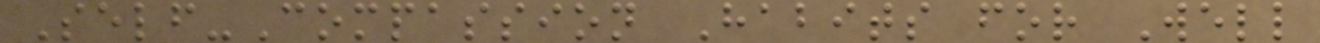Self-Compassion Habits for Well
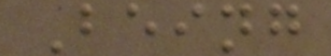Being
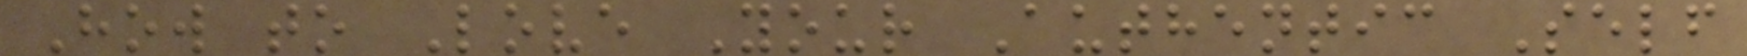How to Love Your Authentic Self
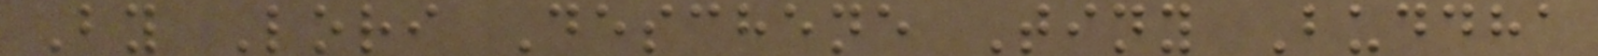By Lori Deschene Tiny Buddha
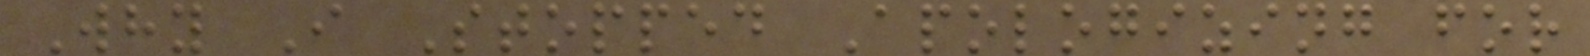Why I Stopped Apologizing for
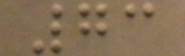73
